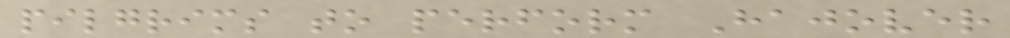pilgrims to perform Hajover
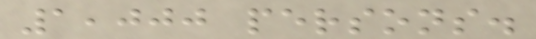1,000 persons.
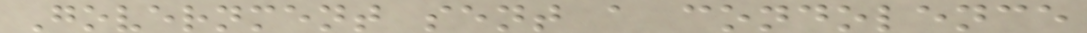Government sent a condolence
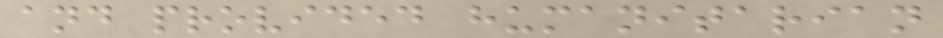and provided humanitarian
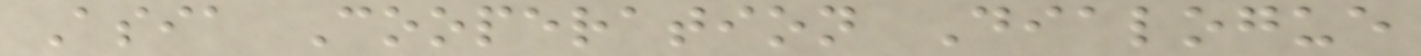Asia Cooperation Dialogue
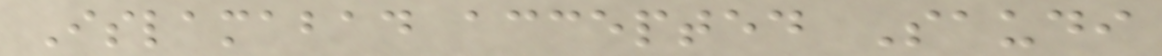Islamabad accepted Saudi
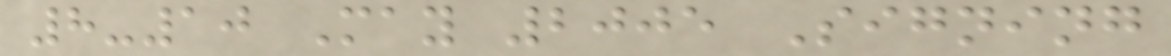8-10 May 2005 Signing
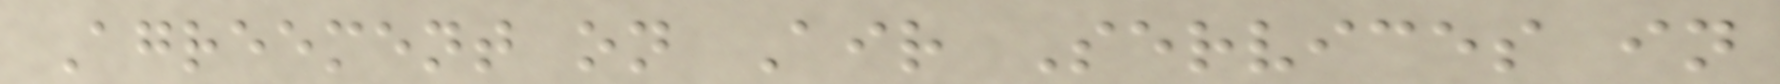Agreement on Air Services in
